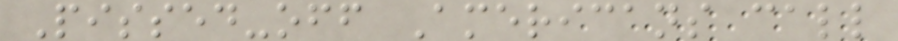Pissed-off Americans call
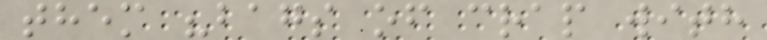them "bags of crap with
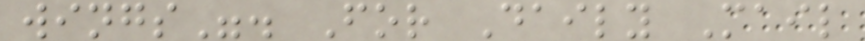wings". For Daily Mail
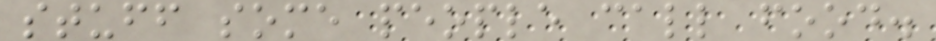stuff some people call food.
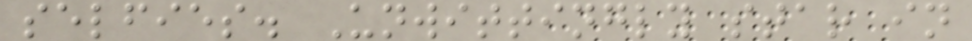selfies. Unwittingly star in
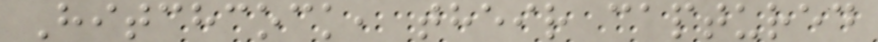Hitchcock, their captured
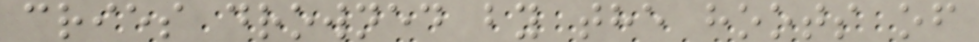cries drowned by the hoots of
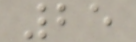25
